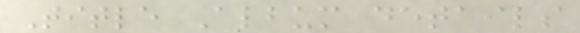Title Album details
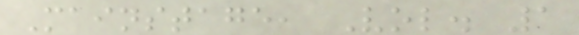Mainstage, Vol. 1
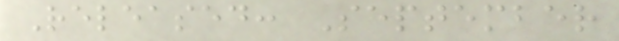Released: September
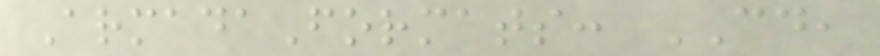ArmadaFormats: CD,
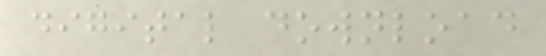digital download
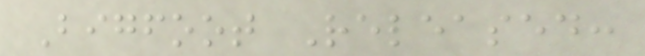Bigfoot Released:
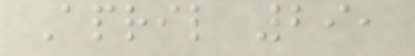April 29,
